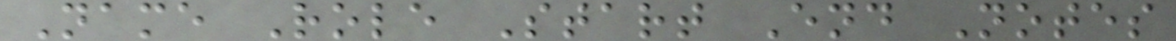Name Role Start End Notes
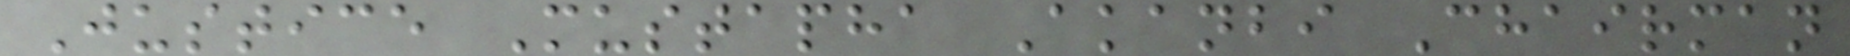Justice Mustapha Akanbi Chairman
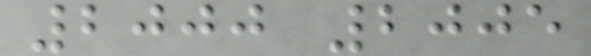2000 2005
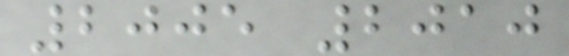2005 2010
